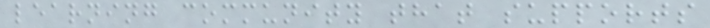learning community that supports
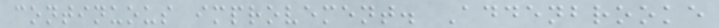continuous improvement. Addenbrooke
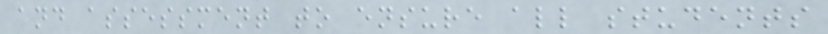and assessment to ensure all students
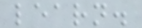learn.
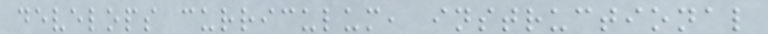develops curriculum, instructional
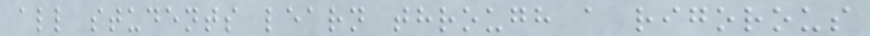all students learn through a rigorous
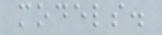models.
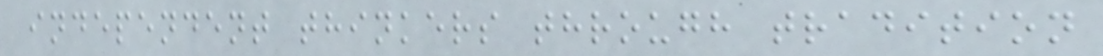independent thinkers through tradition
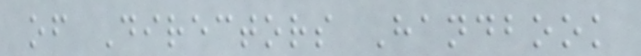of Directors Handbook
